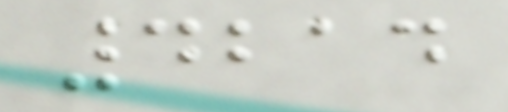4214
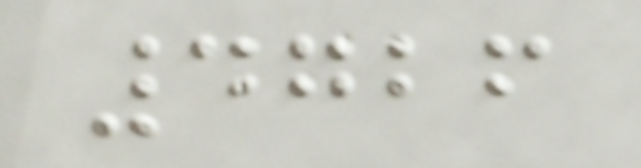4726
